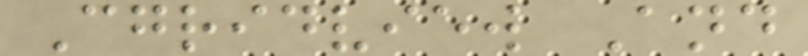Cgridview And
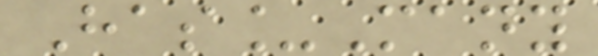Has_Many
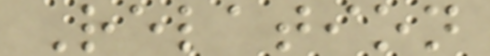Relation
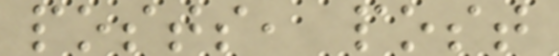posts, post
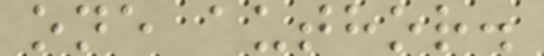one author.
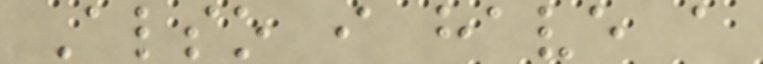Also i have a
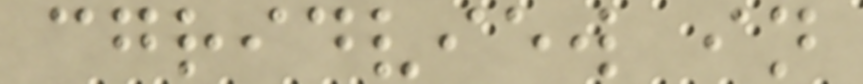cgridview in
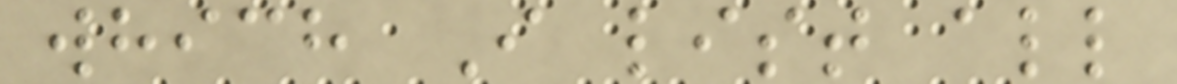which I list all
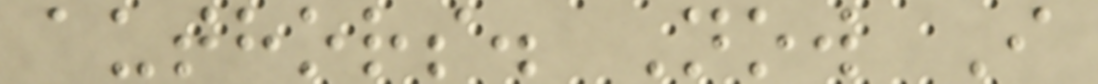authors. Now I
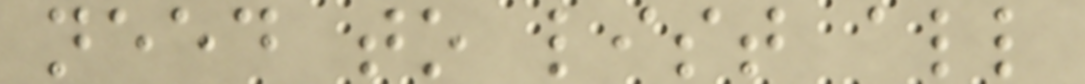need to list all
